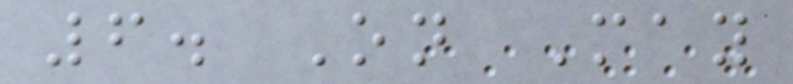6. On May
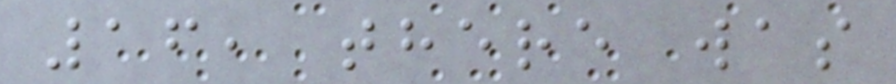16, there was
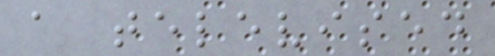a televised
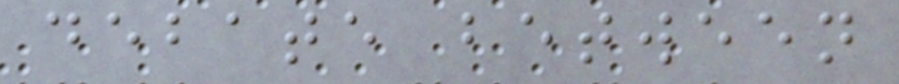debate between
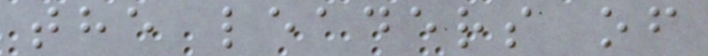the leaders of
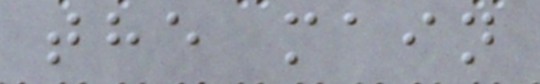the main
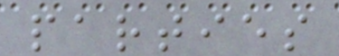parties
